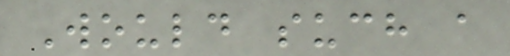Would such a
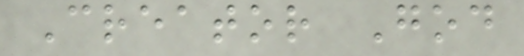Creator God
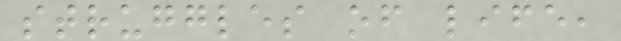struggles of life,
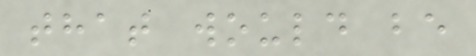that would be
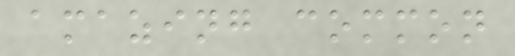amazing common
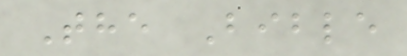The Bible
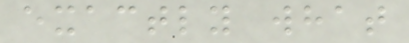exactly what
